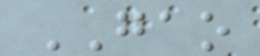GAO
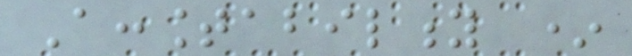Accountability *
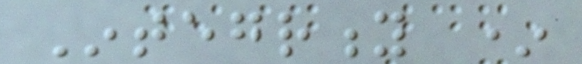Integrity *
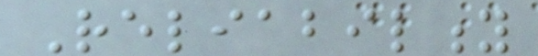Reliability
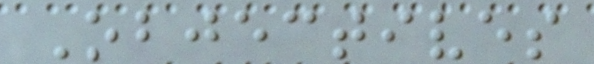Objectives
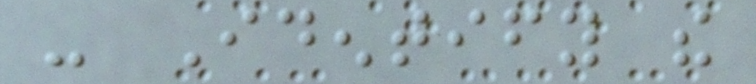- Identify the
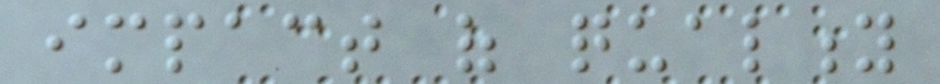impact of quality
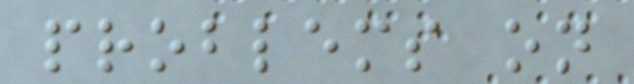problems on
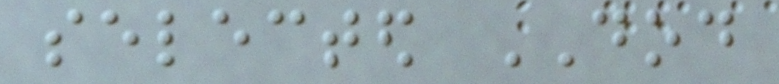selected DOD
